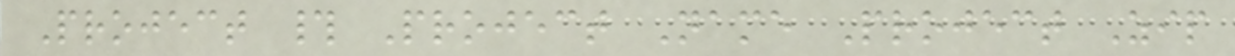Project # Project Name Project Zip
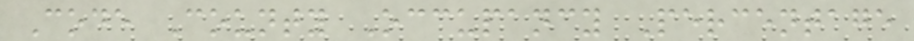Code County Occupancy Percentage
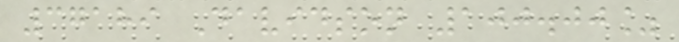37189 Davidson 100.00%
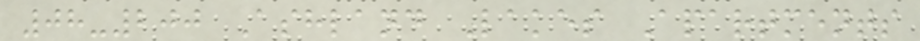08-200 Ashland Lakes Apartments
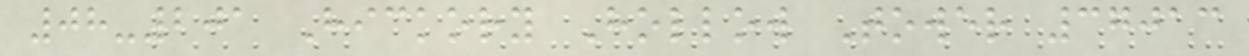08-201 Hickory Hollow Tower 37013
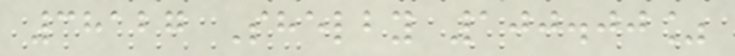38127 Shelby 100.00%
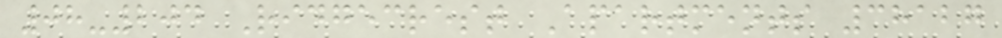08-204 Ridgecrest Apartments 38127
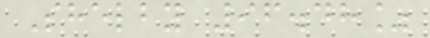Shelby 96.48%
